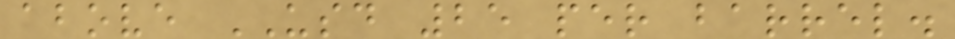above USD 25 per barrel.
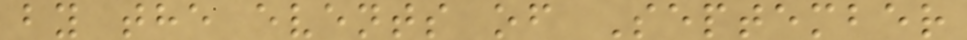by the events of September
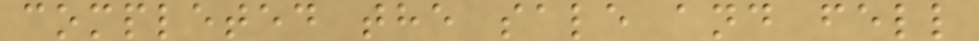completed the sale and fell
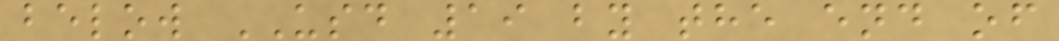below USD 19 by the end of
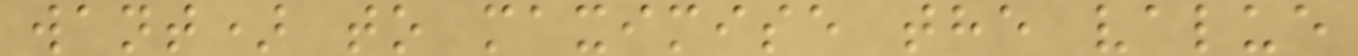want) to maximise the value
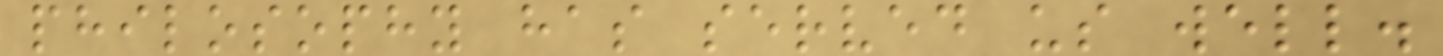philosophy has served us well.
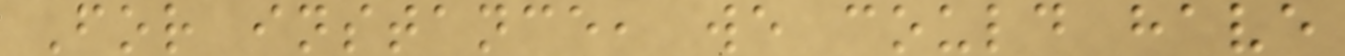For instance, we could have
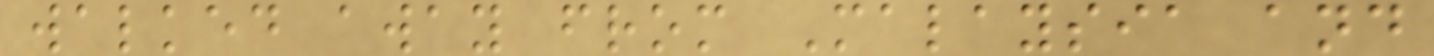walked away from Malaysia and
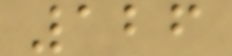126
